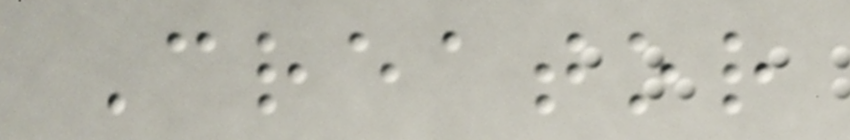Creator
